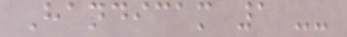Handicam 1 --
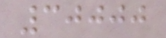30000
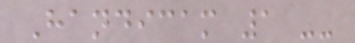Handicam 1 --
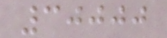30000
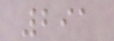291
